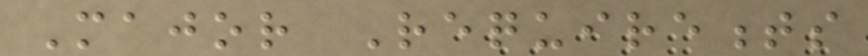Major Requirements
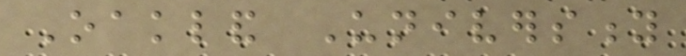Oakland University
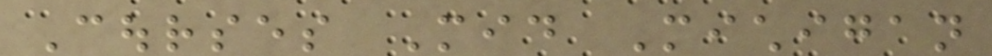Courses Mid Michigan
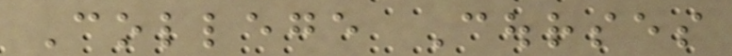College Courses
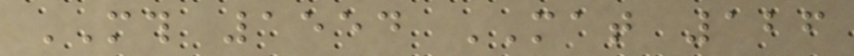MTH 1554 MAT 126
